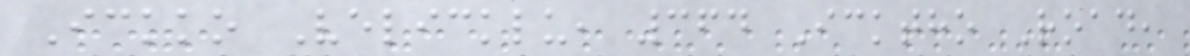Ickko Velicklu, 364 Icktho Road,
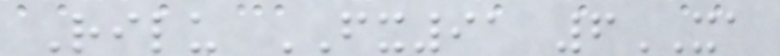Rilu FX91 6XA
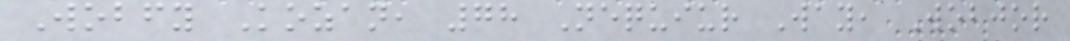Wobfy Kozan, 78 Nequiur Way, Wobjor
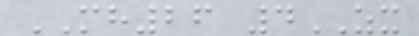MH26 4ZX
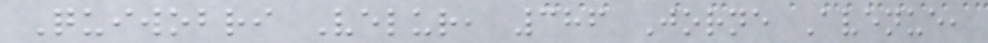Quiwobri Velur, 386 Jorne Avenue,
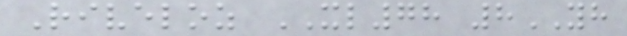Riveloz XL78 8YH
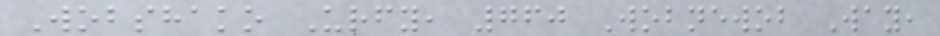Wobshako Urfy, 760 Wobnewob Way,
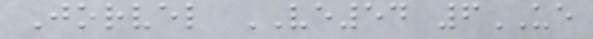Jorvel VE54 6UE
